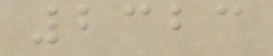2323
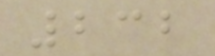232
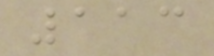113
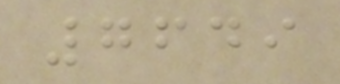7649
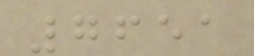7651
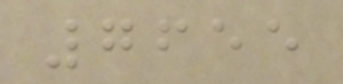7655
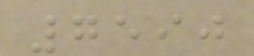7590
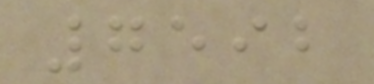7592
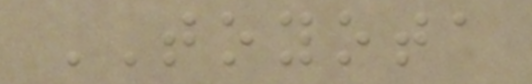TOYOTA
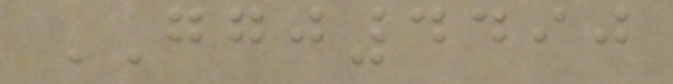GGJ4490
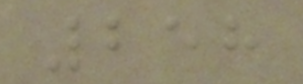258
